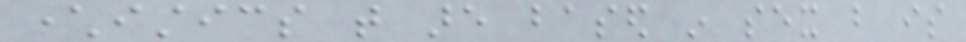characteristics that are based in sex but is
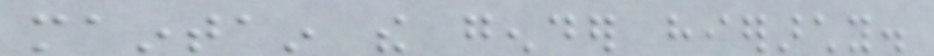maintain the gender hierarchy.
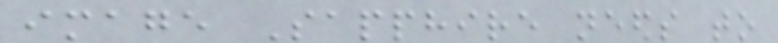image Sapphire needs to
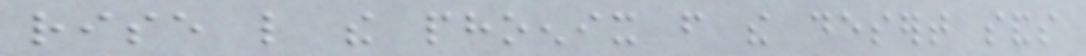rise like the phoenix from the desert sands
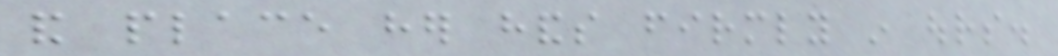and place her hands firmly in ours.
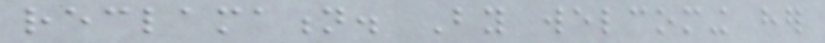reclamation. By welcoming her
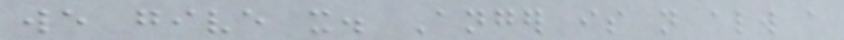we give it. Anger is not always a
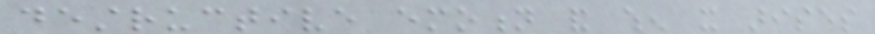destructive emotion and when it arises
